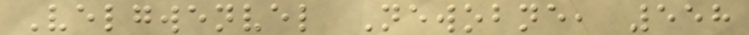Velgwenvel Newobne, 558
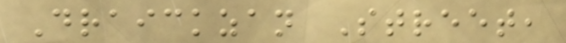Draickzan Street,
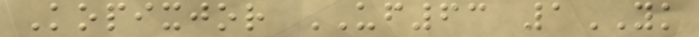Kopixjor UF63 1YK
